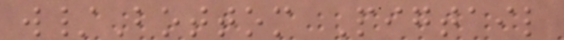w/Bottom Pigtail
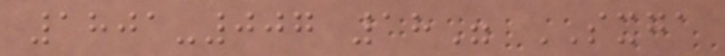1801-007 18" SXGA
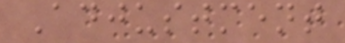Adjustment
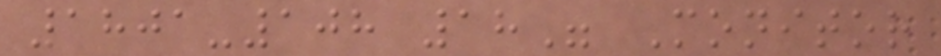1801-108 18" Monitor
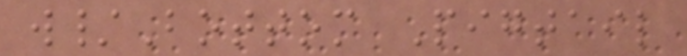w/Bottom Pigtail
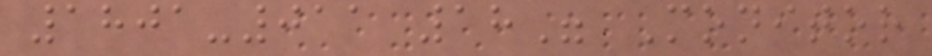1801-011 18" Monitor
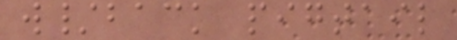w/back pigtail
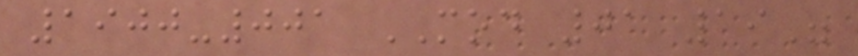1900-001 MOD 01 19"
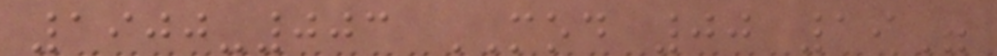1900-003 MOD 00 19"
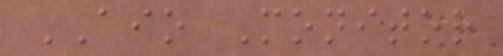AIO Monitor
